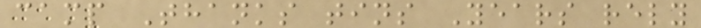camp Thanks tins Years rely
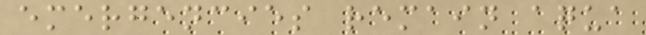emergencies remain aqua
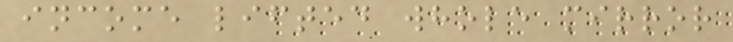income lifted whole mirror
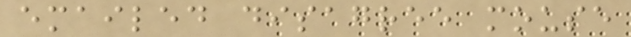emailed disagree mouse
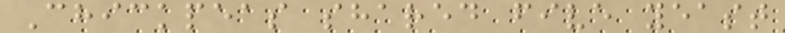Chickpeas shared five yeast
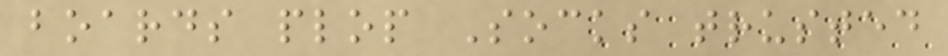boards plop Socks trusted
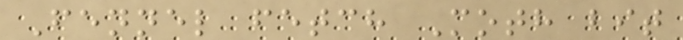Fennel fetch Moth bit
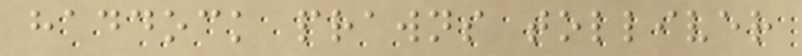haddock prawns tolliver
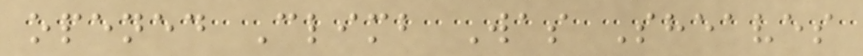opened Climb Was Sheaves
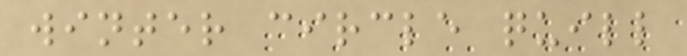winter circle quill
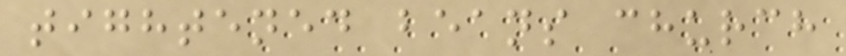tightened beans church
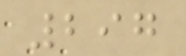297
